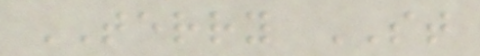TERRY ST
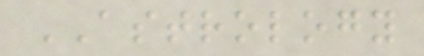ASTROLOGY
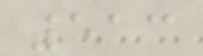513
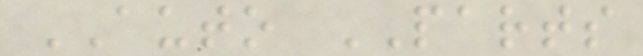AUTO PARTS
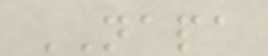NAPA
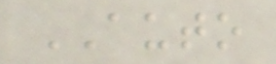AUTO
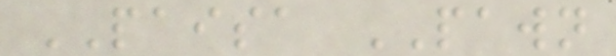PAISA PAWN
